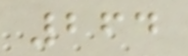264
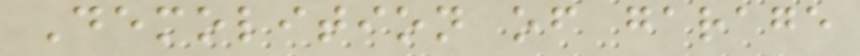Demolition of garage
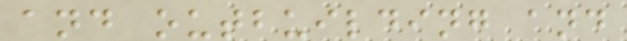and outbuilding and
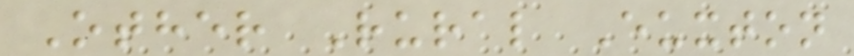Other Rural Euxton
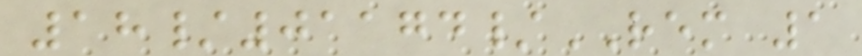18/01174/REM 1
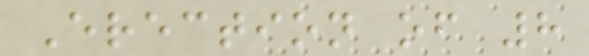Erection of 8
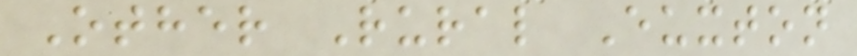Other Rural Euxton
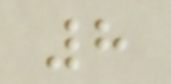8
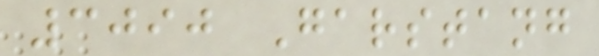3090 Garstang
